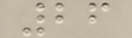26
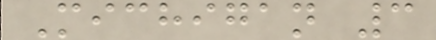Michigan 3
